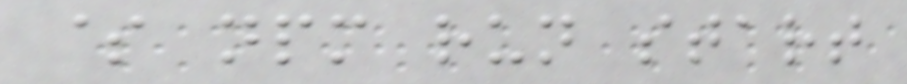$ npm run start
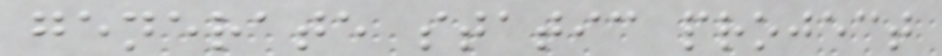generate static project
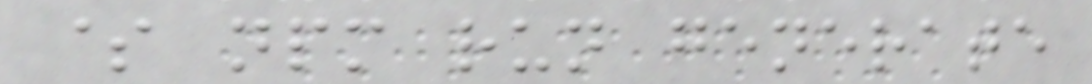$ npm run generate
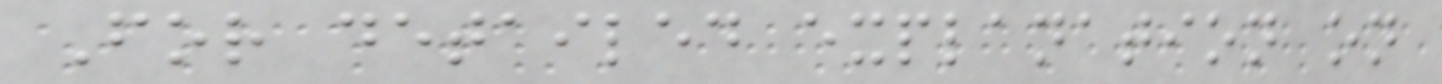For detailed explanation on
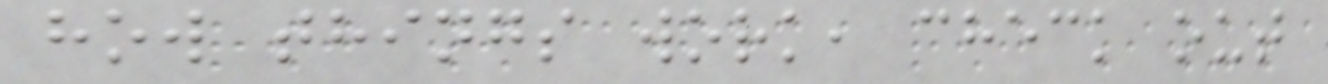how things work, check out
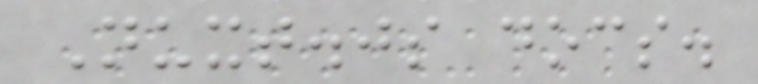Nuxt.js docs.
